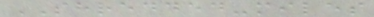SHREDDED-miles
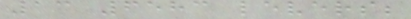13 6583 levers;
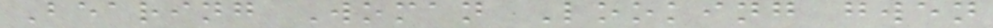Bearing Woman Looking gwen
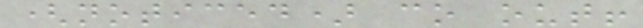(noticed) co out!
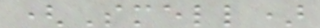(Smell)
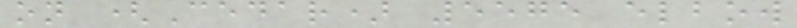on (Cedar) 5575 elbow
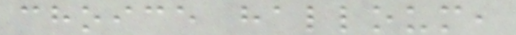choice halloum,
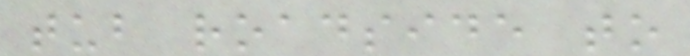tub roadside to
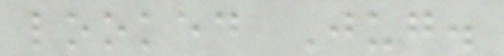looked Jug.
